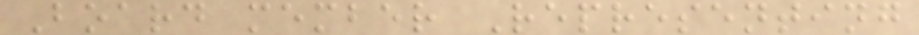Board member Representing
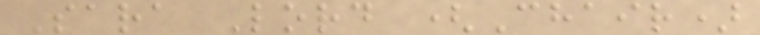Sara Lord (Chair)
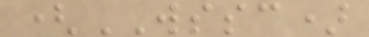(WSSC)
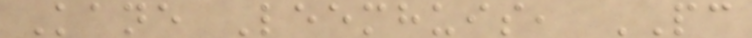Kane Leemhuis, PC
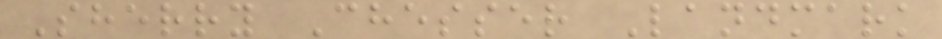Sherry Chesser Landmark
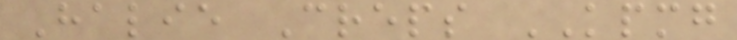Halie Creps KPMG
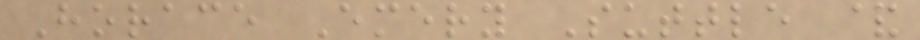Horace Emery Suttle &
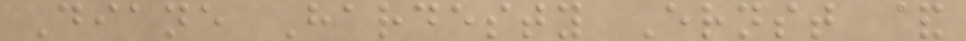Diane Hardesty Ernst &
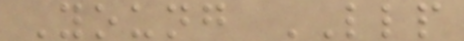Young LLP
